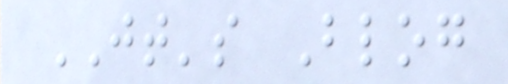JT's Blog
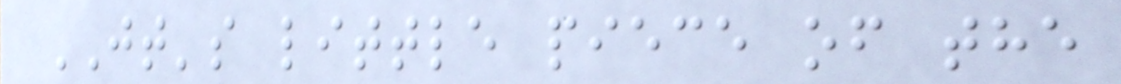JT's little piece of the
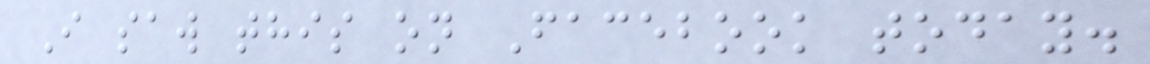I saw this on Facebook today.
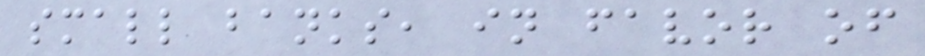small banks, in favor of
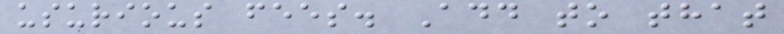usurious fees. Add to that
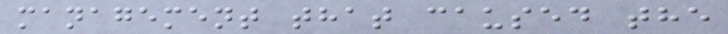management that caused the
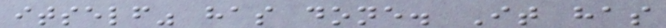itself" has done. It has
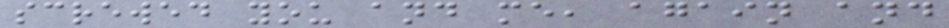screwed you and me, again and
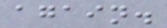again.
